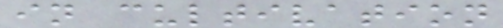in cultivation
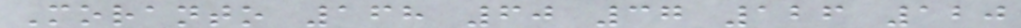Moranto 168 60 37 126 120
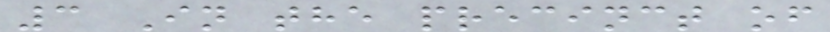3 In the precinct of
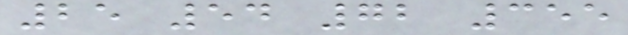25 54 72 355
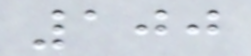100
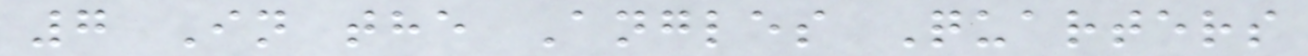7 In the Angles Quarters
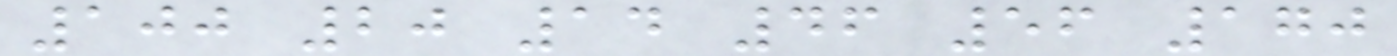100 20 14 46 56 170
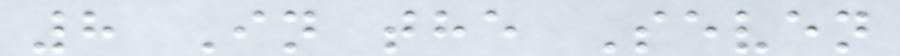8 In the Seven
